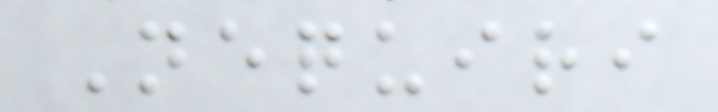Nequiri
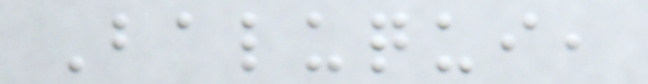Baluqui,
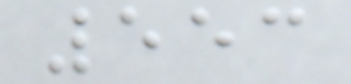553
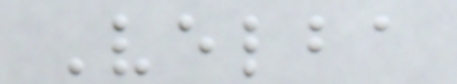Velba
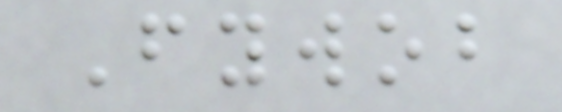Fywob
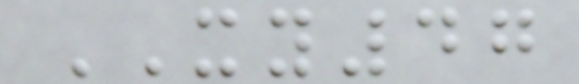XY47
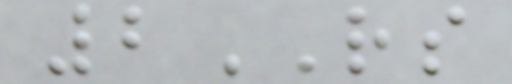2RS
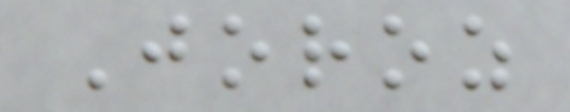Joroz
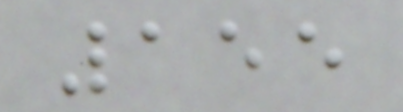155
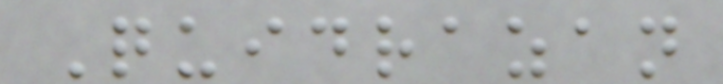Quidrazan
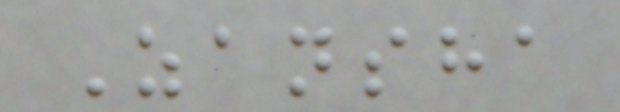Zansha
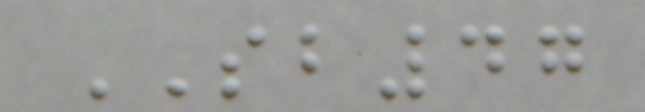SB47
